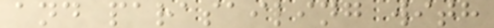and parasailing with
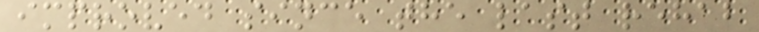improved since the last rehab
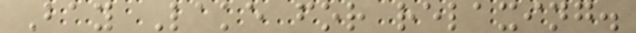Bay Lake for relaxing.
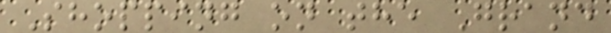Shopping on the Grand
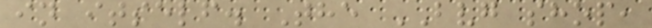in itself. The BVG shop,
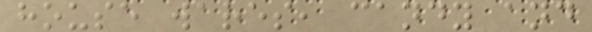house wares, candy and
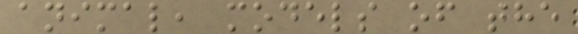animal, models of the
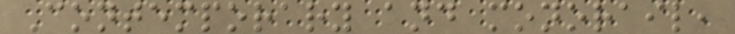Contemporary and monorail,
